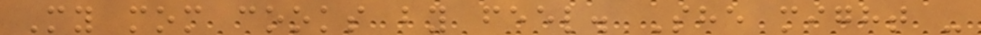My mom cooks by feel. She might -
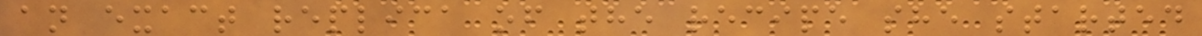an exact replica of the recipe she started
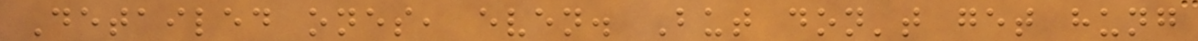Detailed ones, even. But don't get hung
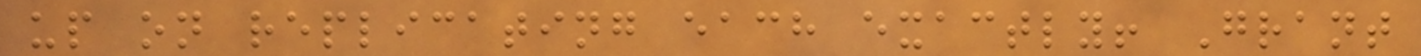up on replicating each exactly! Grant
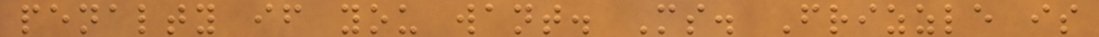penalty if you want. Ms. Frizzle is
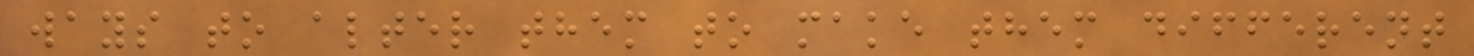ways to alter them to make them different
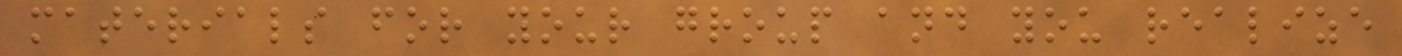materials for your group and you realize
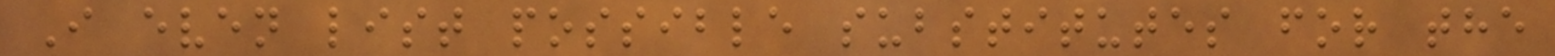I even list possible substitutes for the
